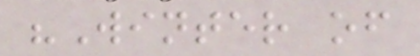"Winter of
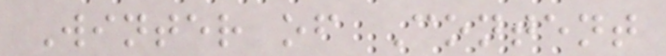Winter of Content
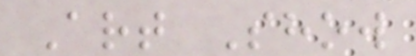Art Show
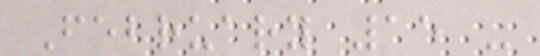February 15 -
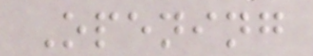Opening
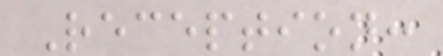Reception:
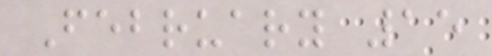February 15
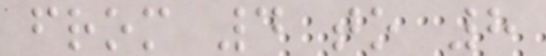from 4 to 8
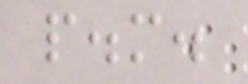p.m.
